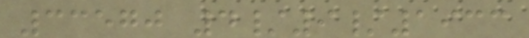33570 4/9/1933
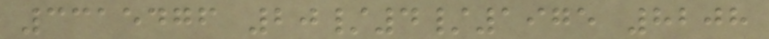3315476 20/4/1975 8208
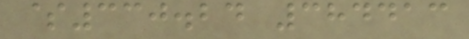$330.24 384413
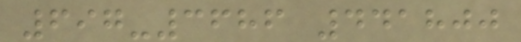697-3686 441800
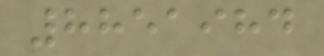8851984
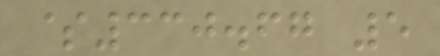$330.67 5
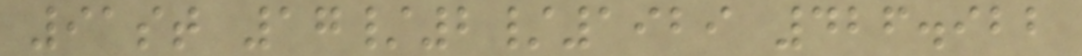91st 17/2/1929 426.922
